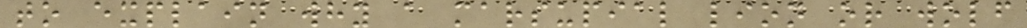to explain why a marsupial lion or wolf
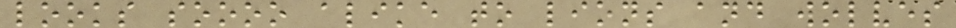looks soooo alike to lions and wolves
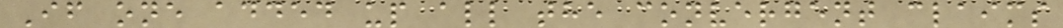If one added up all the convergent claims
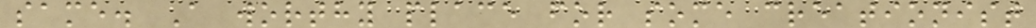same. A worthy place for some creationist
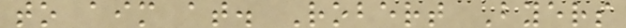to aim at. Robert Byers
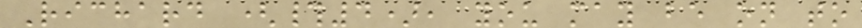Richard (#4), you may be on to
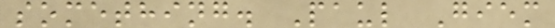something. Paul Giem
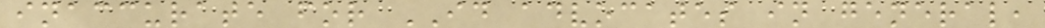inaccurate for ID advocates in general,
